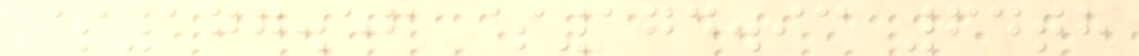$177.56 $174.93 64th
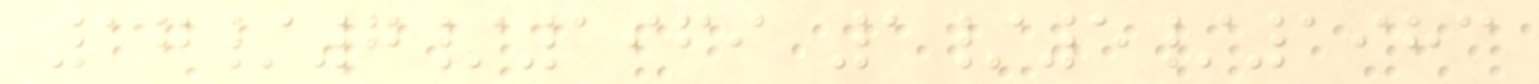17/7/1969 1/5/1983
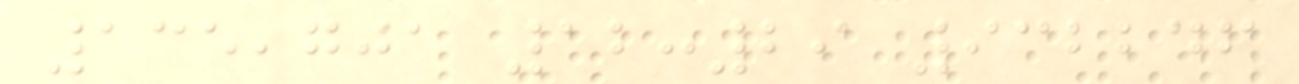135,701 12:29 932246
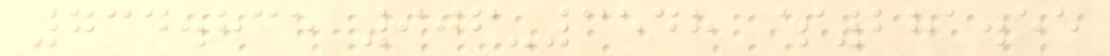734.835 906-3548 $281.55
